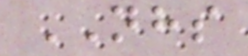NHS
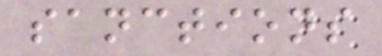sanctions
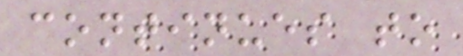continues to
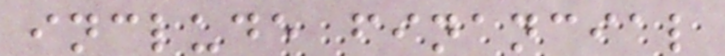include financial
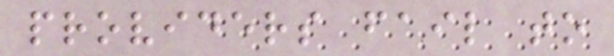providers fail to
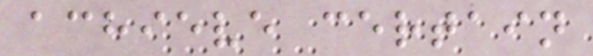achieve certain
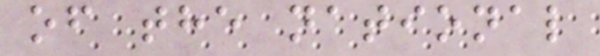of the national
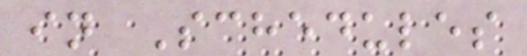in Schedules
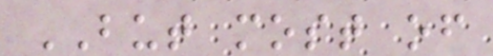BUT most of
